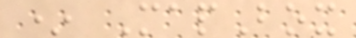* MapBox
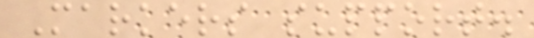Markers support.
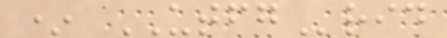* UTFGrid
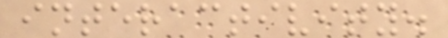interactivity.
